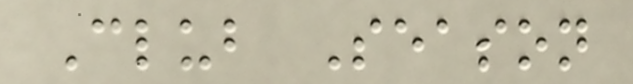Club Season
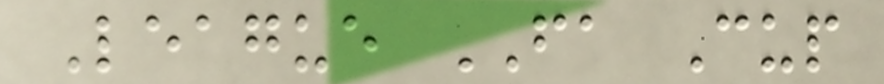League FA Cup
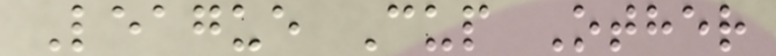League Cup Other
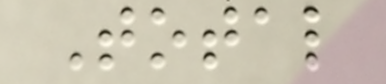Total
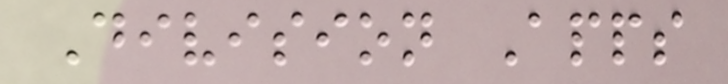Division Apps
